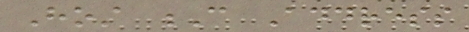Host C Address
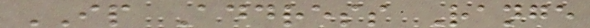IP Address Range
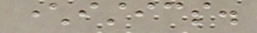characteristics.
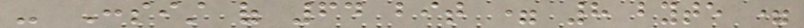- Consist of 64 bit = 8 byte =
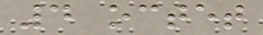4 octet
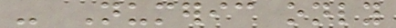- Numeric only
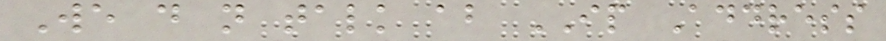We do not talk about IP Address
